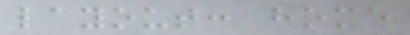layout: home
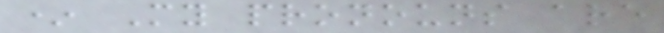* My pronouns are
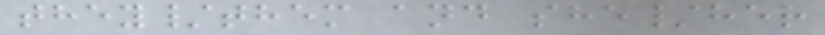they/them and she/her
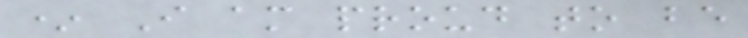* I am proud to be
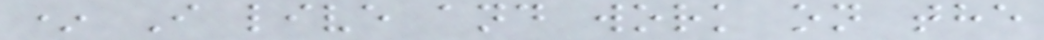* I live and work on the
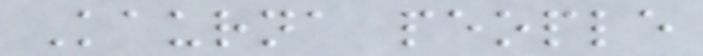Kaurna people
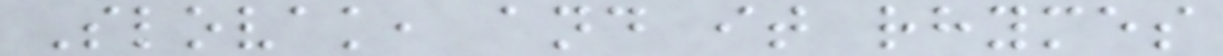Slovak, and it rhymes
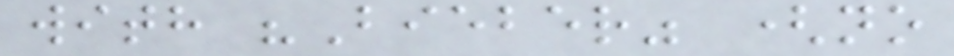with "Bieber" (no
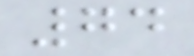74
